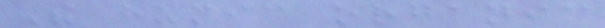The humic organic
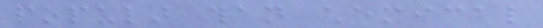popular than chemical
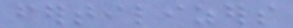fertilizers
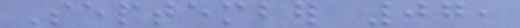September 07,
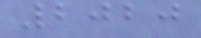2020
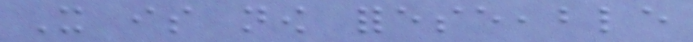It is now foreseeable
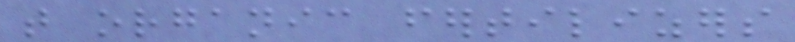that organic fertilizers
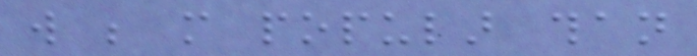will be more popular than
